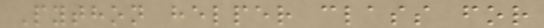Python helper class for
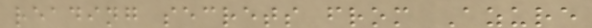reading secrets from Azure
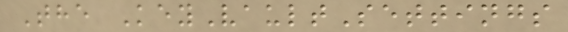The KeyVaultSettings
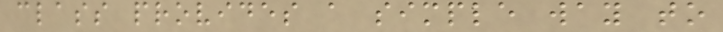class provides a simple way to
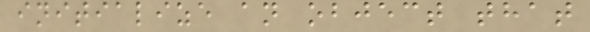initialize an object that
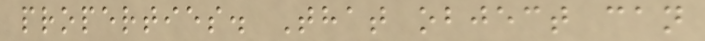properties. That object can
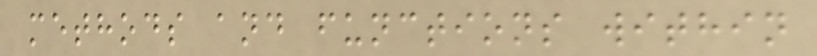methods and functions within
